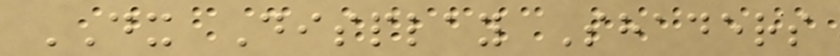DX Display Shaders
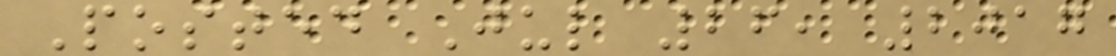Posted Jul 26, 2017
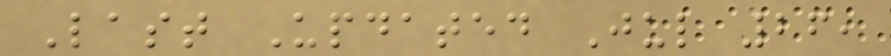Last Updated Jul 26,
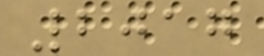2017
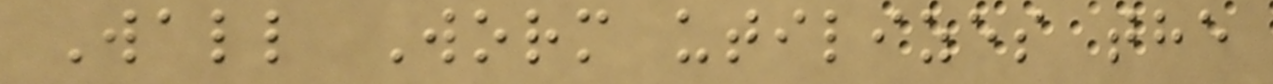Wall Worm utilizes the
